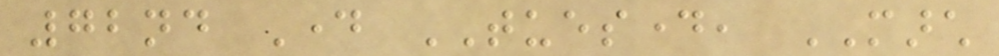72nd Day TUESDAY, MARCH
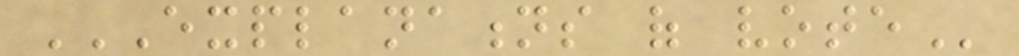EXPLANATIONS OF VOTE
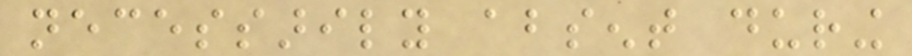necessarily absent during
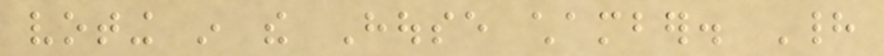voting in the House chamber. Had
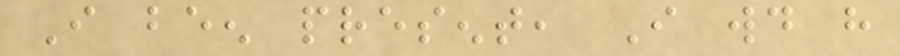I been present, I would have
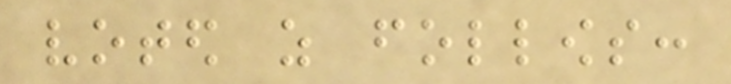voted as follows:
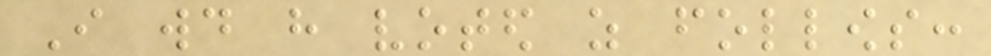I would have voted as follows:
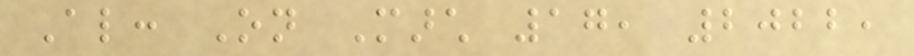Also: On March 17, 2022,
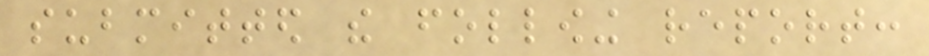submitted the following report:
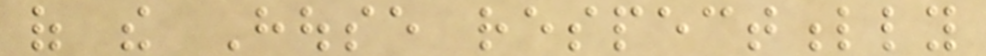of the House respectfully
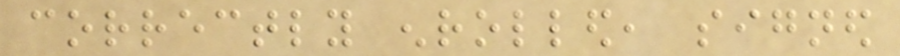correctly enrolled, signed
